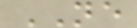NE
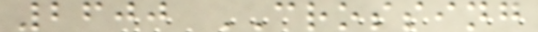2600 CROSSING
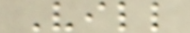Vill
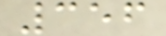356
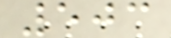503
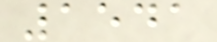1541
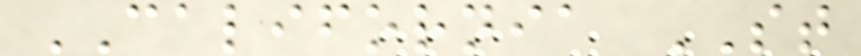CALIFORNIA ST
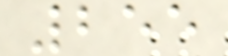255
